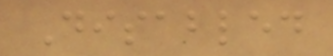Disabled
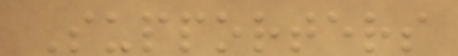Supporters
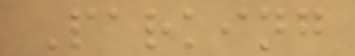Parking
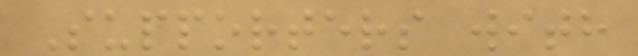Supporters with
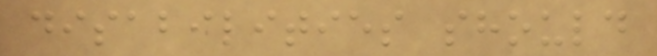disabilities should
